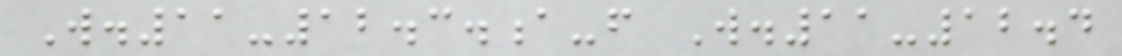W.11-12.3.a-f W.11-12.4
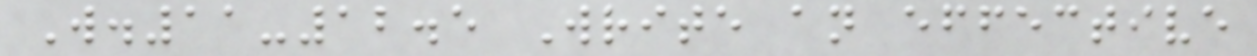W.11-12.5 Write an effective
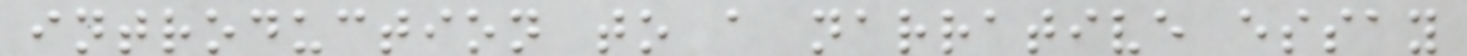introduction to a narrative essay
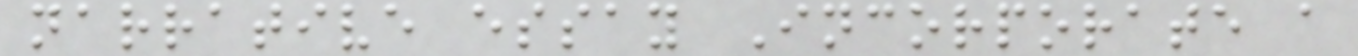narrative essay Incorporate a
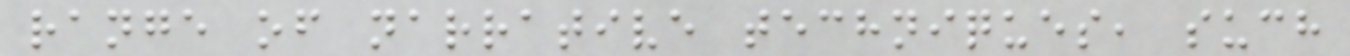range of narrative techniques, such
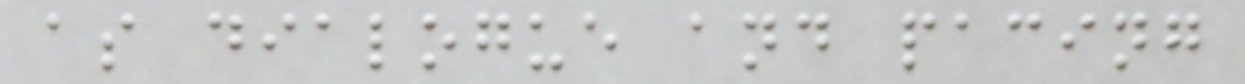as dialogue and pacing
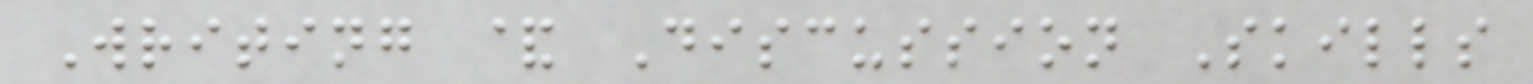Writing & Discussion Skills
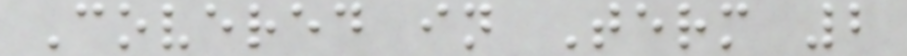Covered in Term 2
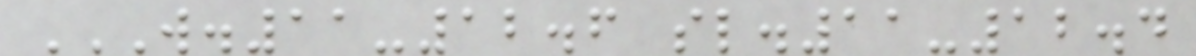W.11-12.6 SL.11-12.4
